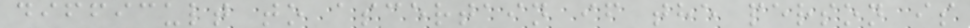difficult to ascertain if the person is
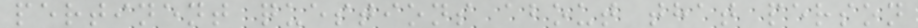pertinent questions about that person
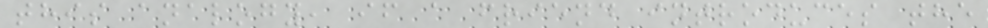this analogy, if a friend introduces the
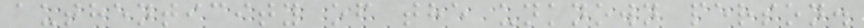authenticity of the unknown person.
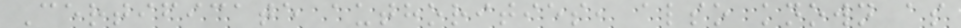Certificate authorities, also known as
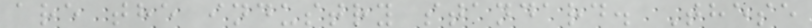are the industry standard. These
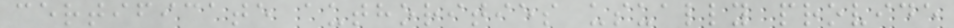certificate authorities usually provide
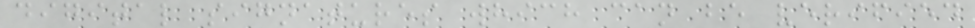digital signatures which can be verified
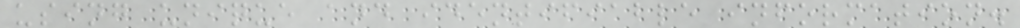using unique and identifiable information.
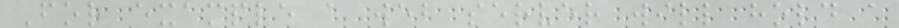For example a web server will hold a
